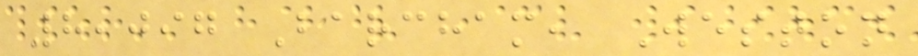8,097 Barcham, Weston
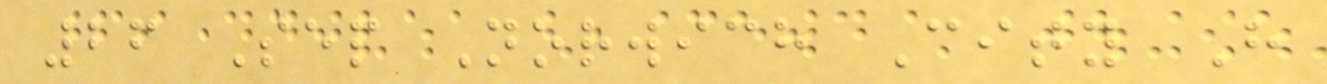26 Sep Norwich City H
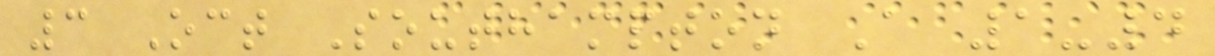3 Oct Southampton A 1-4
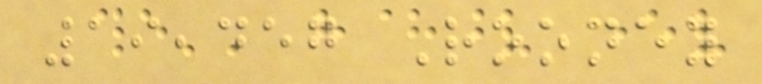19,457 Rooney
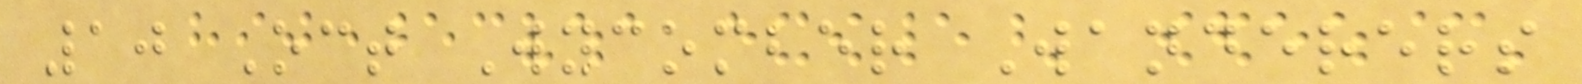10 Oct Wycomber Wanderers
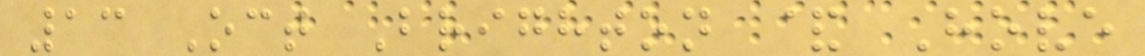13 Oct Brighton & Hove
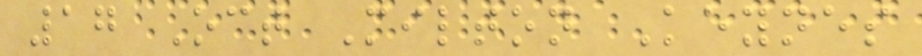17 Oct Milton Keynes
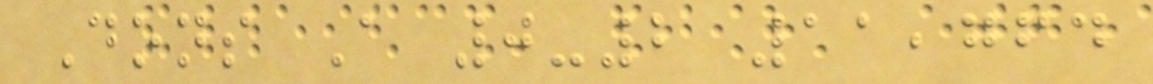Dons A 0-2 11,764
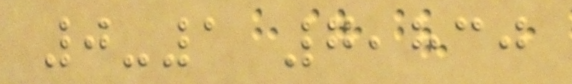0-1 7,830
